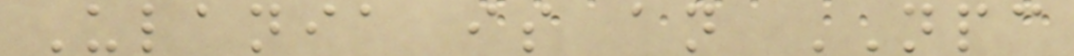Ulania is an NPC
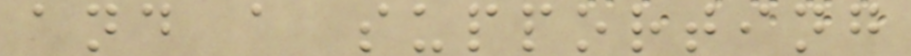and a supporting
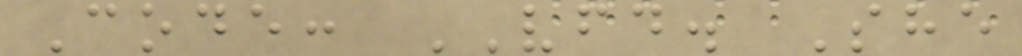Code: VFD. She
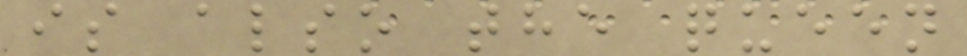is also the queen
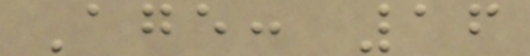Age: 16
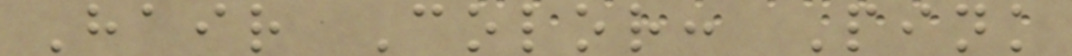Hair Color: Pink
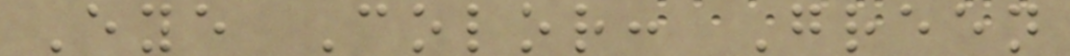Eye Color: Green
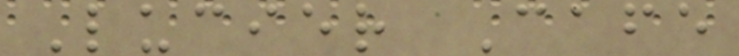Lucier Cafe
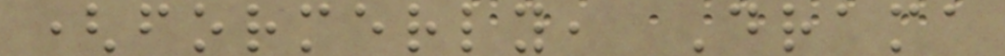(formerly, Drama
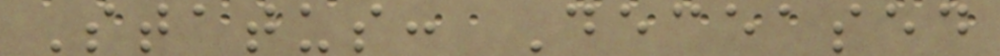Status: Deceased
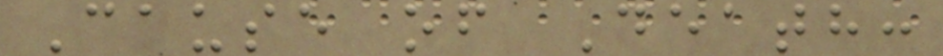Cause of Death:
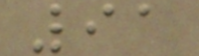91
